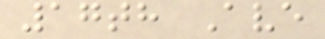17th Ave
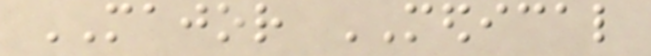MAJOR MEDICAL
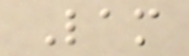Lam
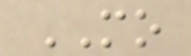MO
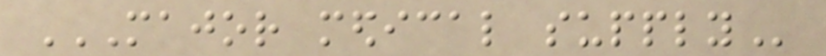MAJOR MEDICAL SUPPLY
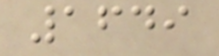1649
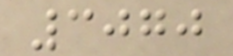3070
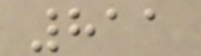811
